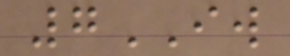7IW
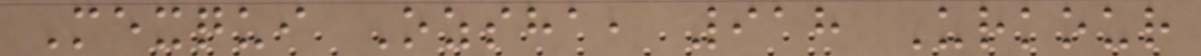Mexqui Ozsha, 918 Urkour
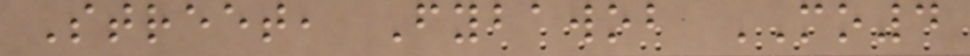Street, Fybawob MO4
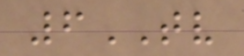6TV
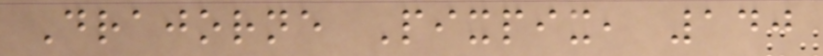Drajorne Pixpix, 140
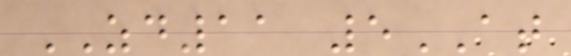ZD11 5AT
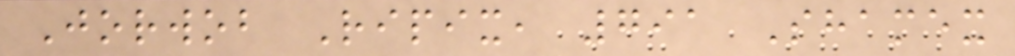Jorwob Ripix, 791 Shamex
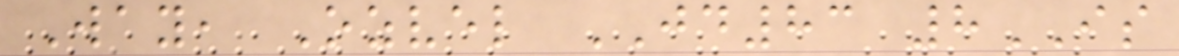Way, Ozvel JD83 8IS
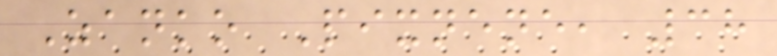Zanko Pixnene, 38
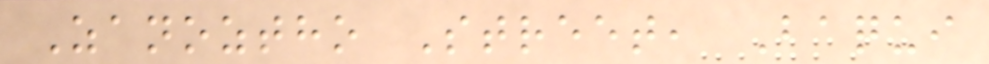Zanoztho Street, Baqui
